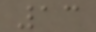13
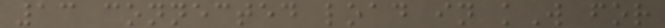13 connected load in kW for
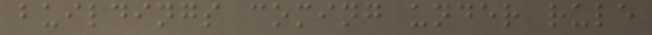buildings coming under rule
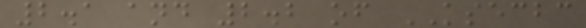2.1 and 2.2 of KSECBC
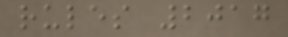rules 2017
